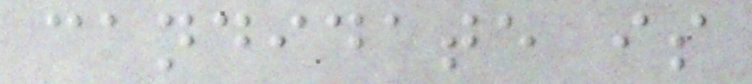candidate is
